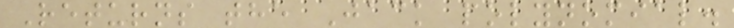Returns the Jack polynomial.
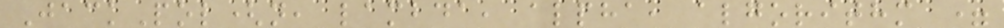JackPol(n, lambda, alpha, algorithm =
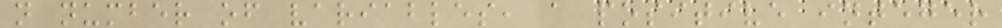n number of variables, a positive integer
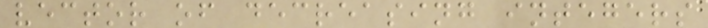vector of decreasing integers
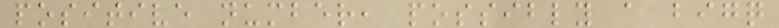positive number, possibly a bigq
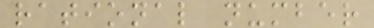rational number
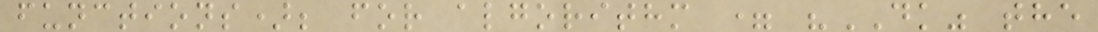functions); for algorithm = "DK" the
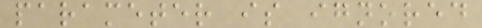parameter is ignored
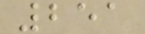251
